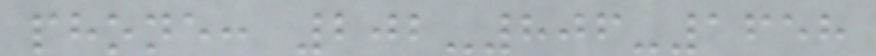phone: 202-806-1658
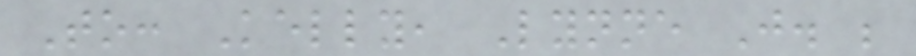To: Kelly, Lynne J. ;
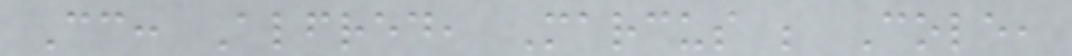Cc: Alfred, Marcus ; Cole,
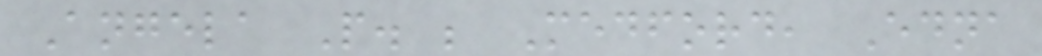Angela P. ; Medford, Edna
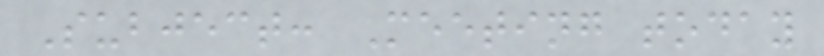Subject: Meeting today
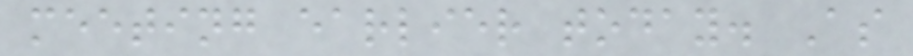meeting earlier today. As
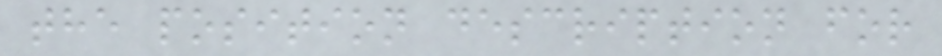the position description for
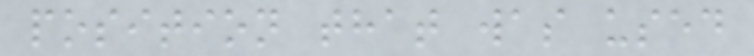position that was used
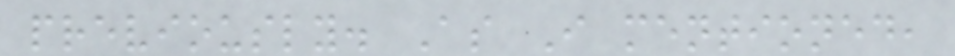previously. As I mentioned,
